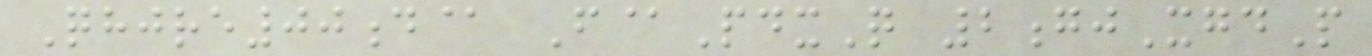Qhjre00d@ F@PdxQ 2gjXgdP
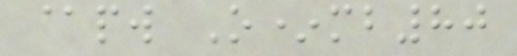@pw O*mb80
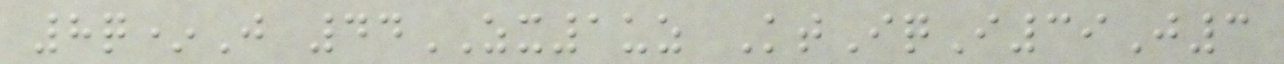8q*J 44ZX1uz KtIqI39J3
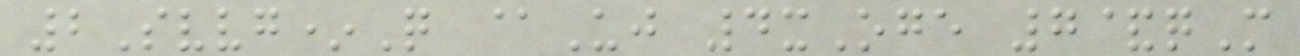2Svvg*Q @Uj 4xOge 7&qM
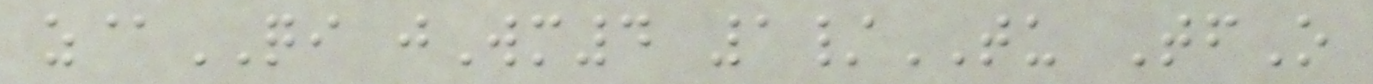z@QI jWm4 1/TU TfO
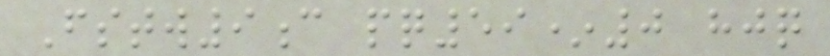Fstw9c pq59*0 hjq
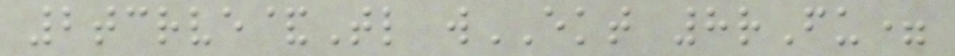2tcrve&Tl wEKT 8rFu=
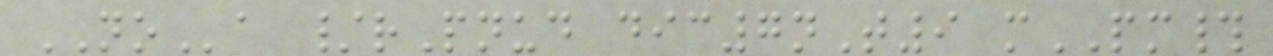NOa /rPnud dic7nT9 mPM#
